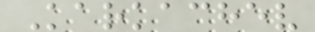Karkachev
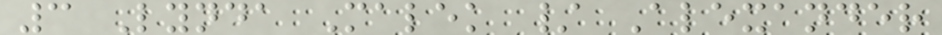3 Lynda Malek / Alexander
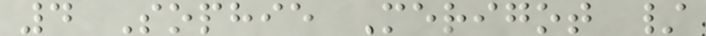4 Sophie Merigot /
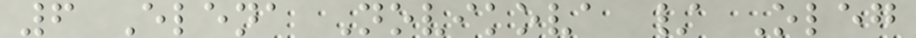6 Elena Novikova / Oleg
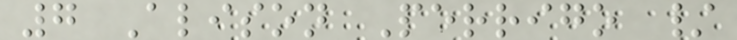7 Alison Perrigo /
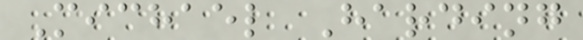Michael Harding
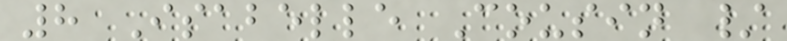8 Isabelle Cousin /
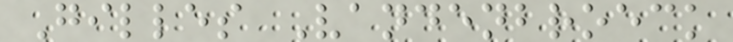Gilles Vandenbroeck
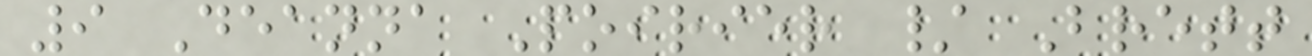9 Deanna Poirier / Brett
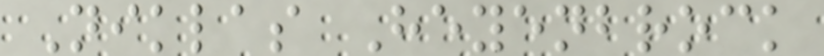Niklas Heyenbrock
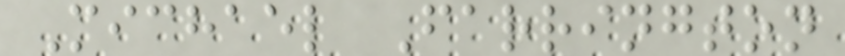Michael Farrington
